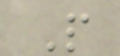P
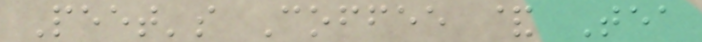Peet's Coffee & Tea
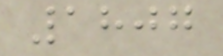1807
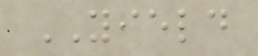YIELD
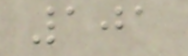101
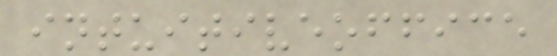intuitiveoffice
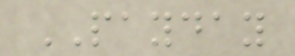PAYDAY
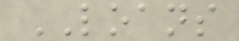LOANS
